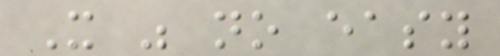It was no easy
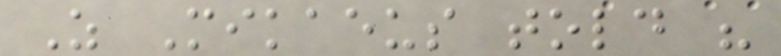As Mikaeus told his
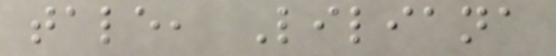tale, Liliana
